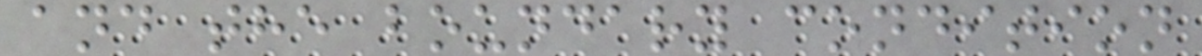and the boundary condition
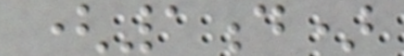(1d)
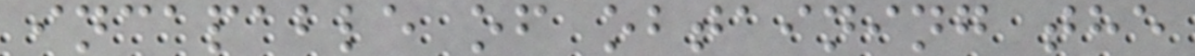incapable of obtaining the
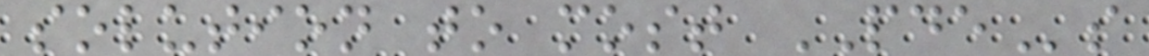solution to most PDEs
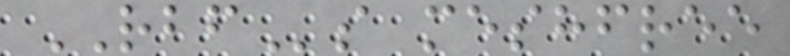RBFs meshfree
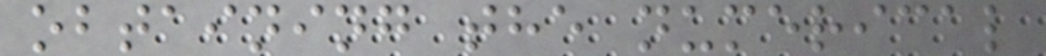obtaining the numerical
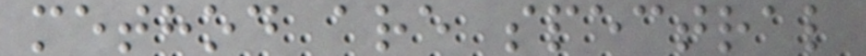method are spectral
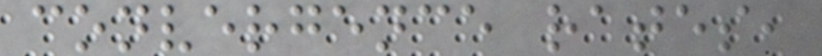convergence rates,
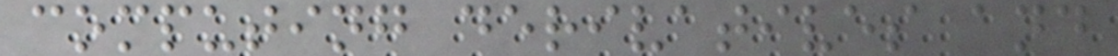computing derivatives and
